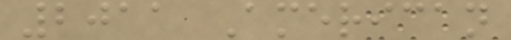2011 American
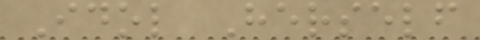Idol Herself
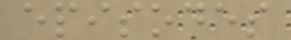episodes
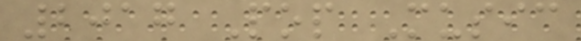2017 Pop Music
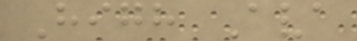High Ava
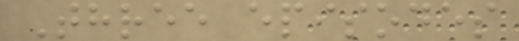Three episodes
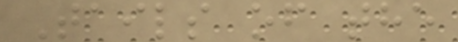Tails of the
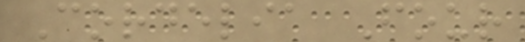Cordelia Four
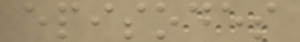episodes
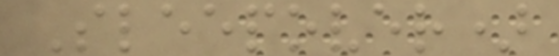Sleepover)
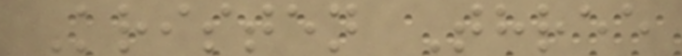Kristen Three
